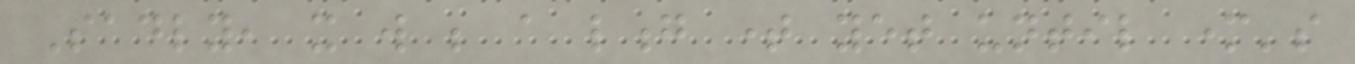Sadly, it will be a long time yet until mother's
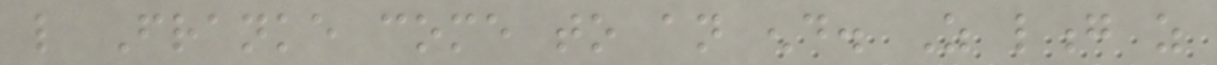like Franke come to an end. As long as
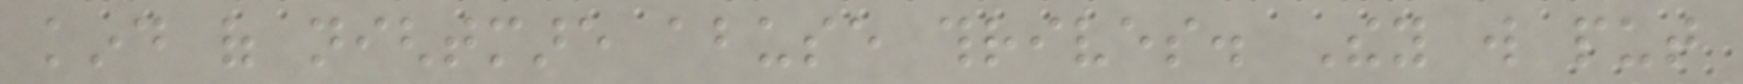kind of nightmare abuse thrives. They will put
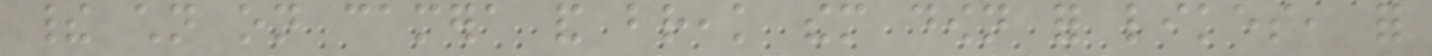their children on camera and break them down for likes, for
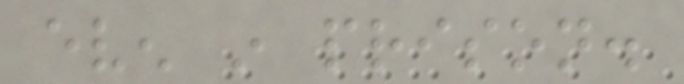even in prison.
